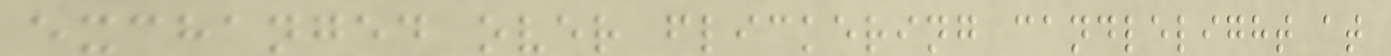exchanged over flickering candlelight at
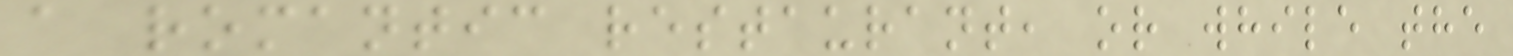a romantic restaurant, or while the
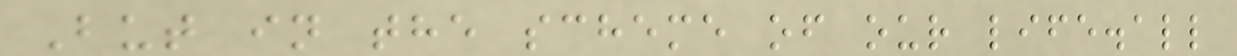But in the scheme of our life.all
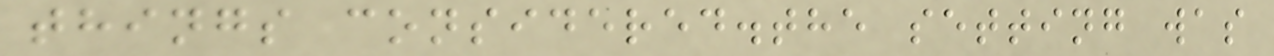things considered.the setting was
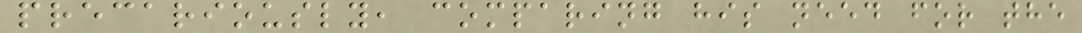precariously, comparing his need for the
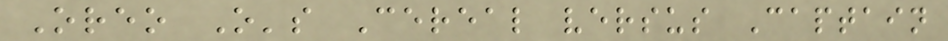Oreo O's Cereal versus Captain
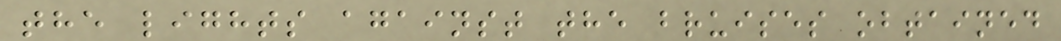the lights against the bruises obtained
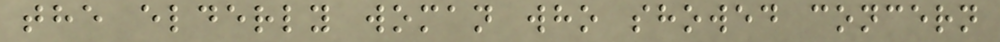the elderly woman who showed concern
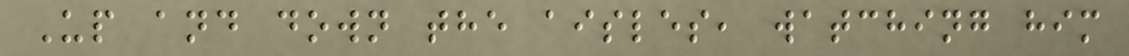Up and down the aisles, watching him
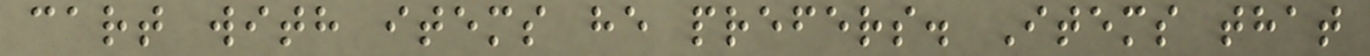cart with items he prefers. Items that
